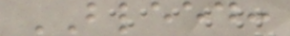BLEED:
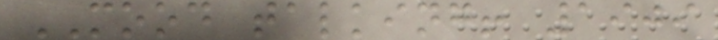MOOD talking! 1909
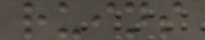ruins
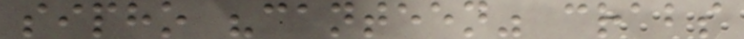sipho "canteen" crabs
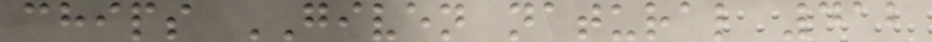chips GIVEN natural 412
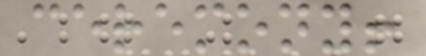ceremony!
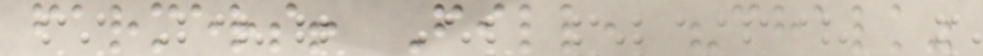farmers! Fill, "chalk"
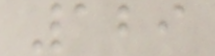129
